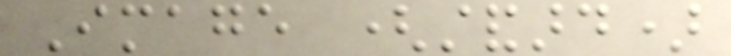Image (standard)
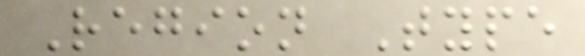Region Type
